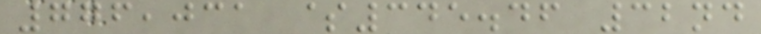776,031 $345.46 32nd
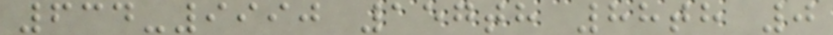634-9990 157th 88th 0
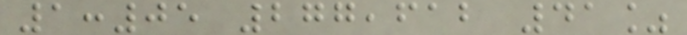1:05 277,612 41%
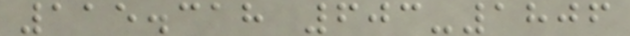115.318 603-1806
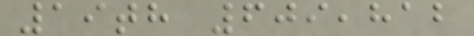19th 609,812
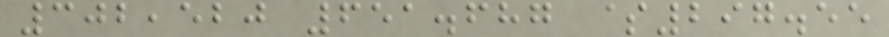302,520 651.687 $297.55
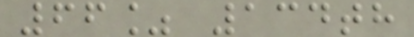66% 134th
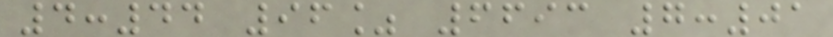4:44 96% 6693 7:01
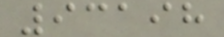93198
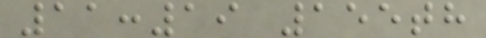11:19 155th
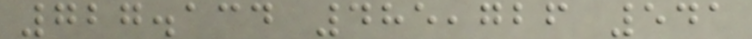727.134 485,726 541
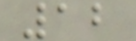12
